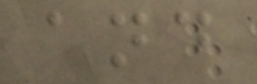and
